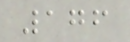176
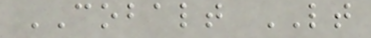COBALT LT
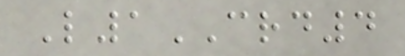L1CRD4
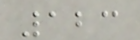123
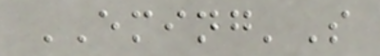EMING'S
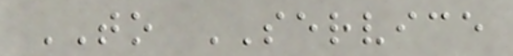TO SERVICE
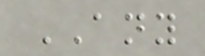ANY
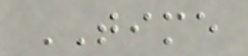TIME
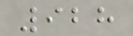928
